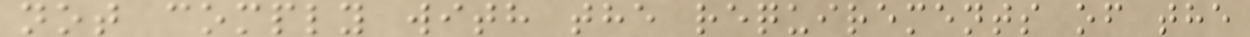not comply with the requirements of the
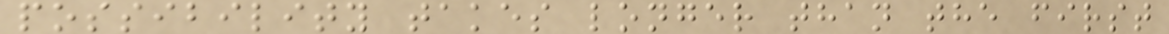possibility takes longer than the first
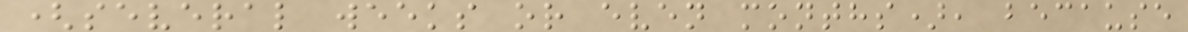(several weeks or even months), because
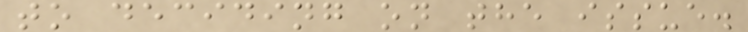to deciding on the issue.
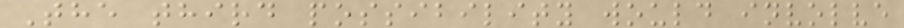The third possibility would involve
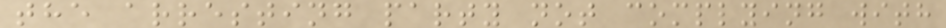the arresting party not complying with
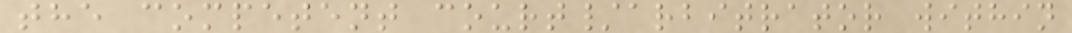the competent court/arbitrator within
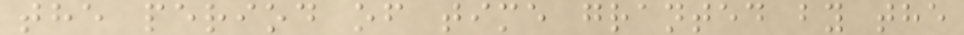the period of time granted by the
